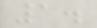1.
